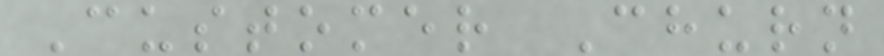Customer Churn
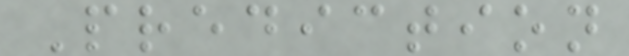Prediction
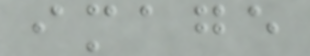image
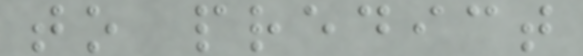to predict
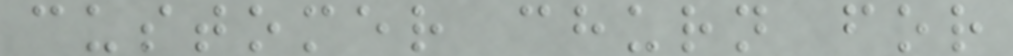customer churn for
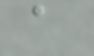a
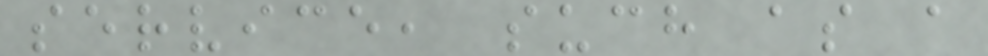service, such as a
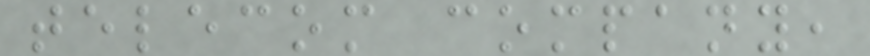telecom company,
